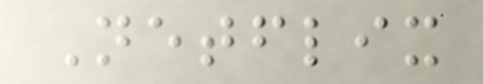Netflix
